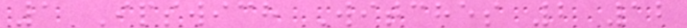1 Ipswich Witches 2 12
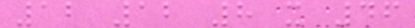12 12 8 x 46
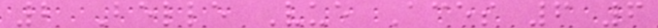2 Belle Vue Aces 6 6
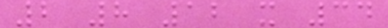2 8 12 x 34
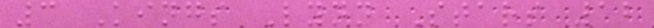3 Kings Lynn Stars 12
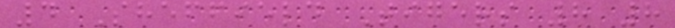4 Sheffield Tigers 8 8
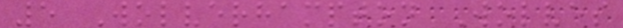5 Wolverhampton Wolves
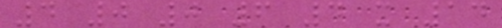4 0 0 6 4 x 14
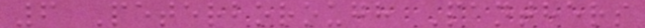6 Peterborough Panthers
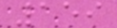159
